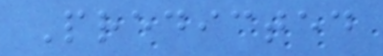Predicted
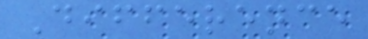Difference
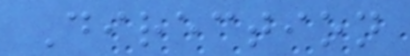Direction
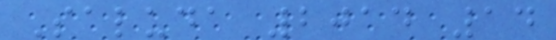Saluda 2014 14
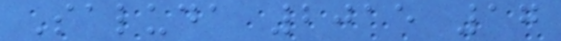Saluda 2015 17
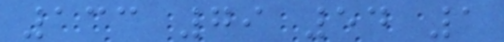133 79 54 1
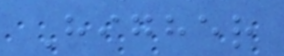Higher
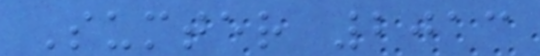Sumter 2013
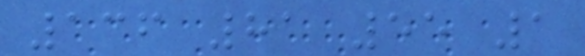136 81 55 1
